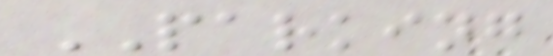PARKING
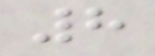8
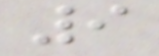9
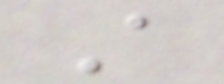A
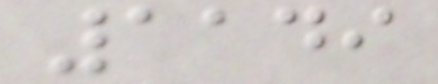1149
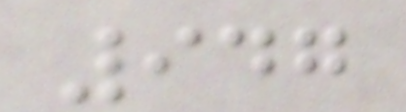947
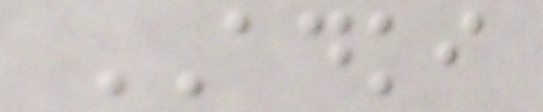ADKI
